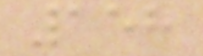158
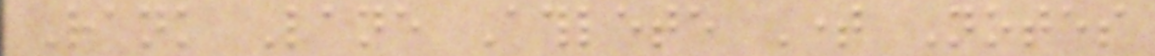Rank Lane Athlete Time Notes
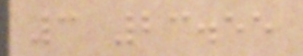3 23.55
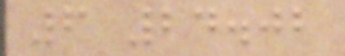6 24.02
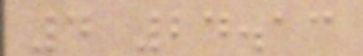4 24.13
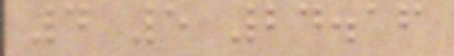4 5 24.16
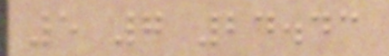5 7 24.43
